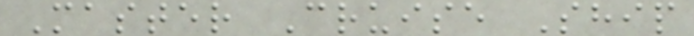Master Cruise Ship
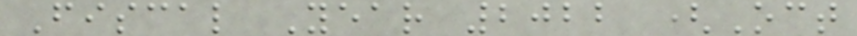Fiscal Year 2022 (Oct
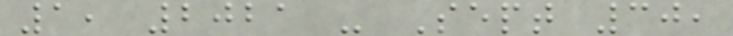1, 2021 - Sept 30,
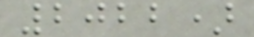2022)
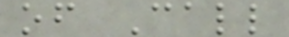of Call
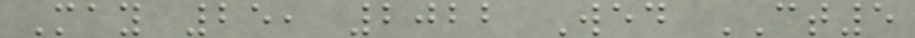May 25, 2022 Wed CT5
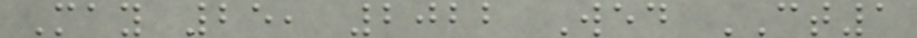May 25, 2022 Wed CT1
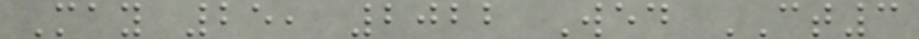May 25, 2022 Wed CT3
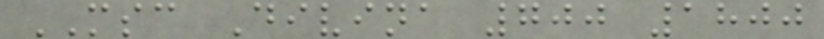MSC Divina 700 1800
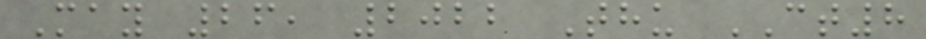May 26, 2022 Thu CT8
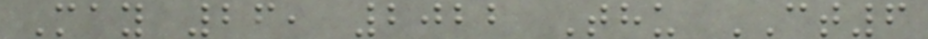May 26, 2022 Thu CT6
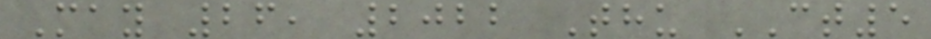May 26, 2022 Thu CT5
